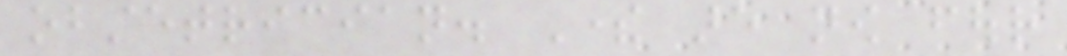obstetrician. There are now four
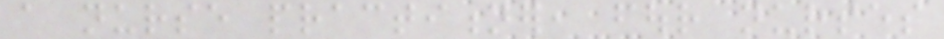a nurse practitioner, four nurses
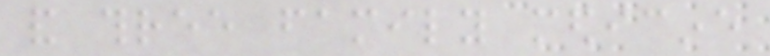and three family medicine
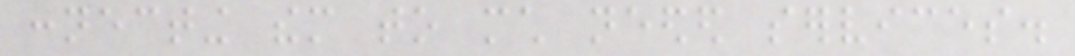connecting them to much needed services.
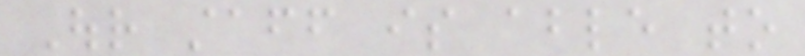Our staff is able to
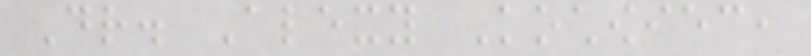Dr. Alexy Kochowiec,
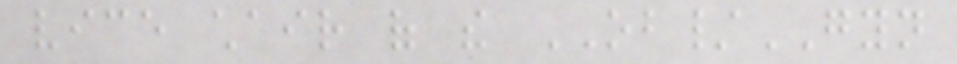vice chair of the OB/GYN
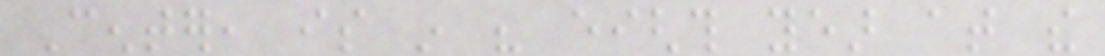Center, is in his eighth year at the
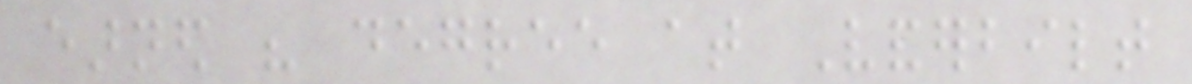earned his degree at Vanderbilt
